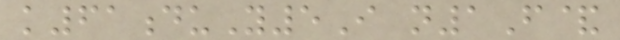k61duY5I n1F&
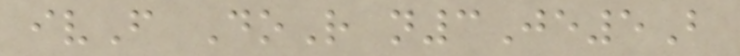ivF DoR n3Je5B
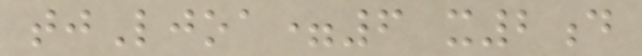tjLjoa=6 x2d
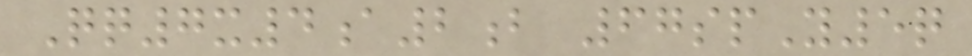Qq7x4a2b 67spY5q
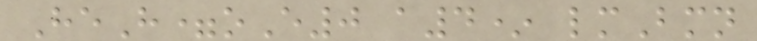HeH=oE0 a4* lmBmn
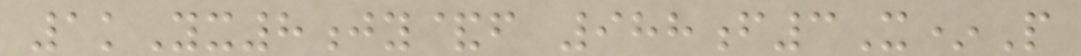1kYx8jy&f 988f3X*P
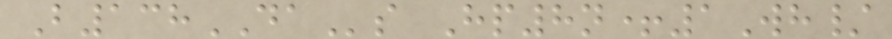B138DAs Hp8n+1Wh/
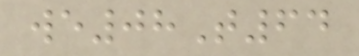we08T64
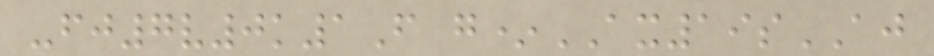-fj7v0k1F g*AX19sAJ
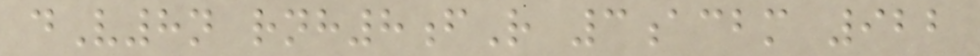dV8n rnh8fR 3acbm 922
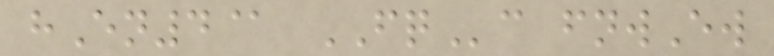hEn4@ FQc fnwEw
